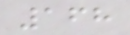168
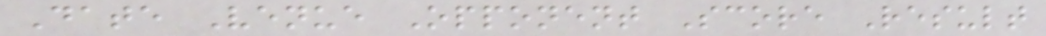Date Venue Opponent Score Result
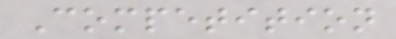Competition
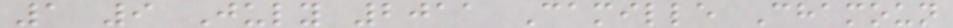1 9 July 2011 Camille Chamoun
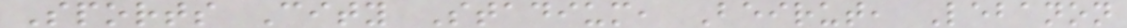Sports City Stadium, Beirut, Lebanon
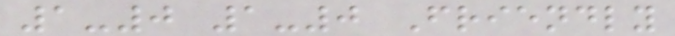1-0 1-0 Friendly
